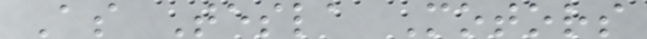As Tesla Motors
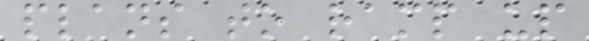plans to ramp up
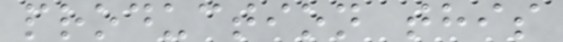production this
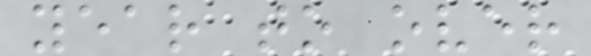year to over
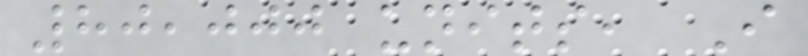80,000 units, I
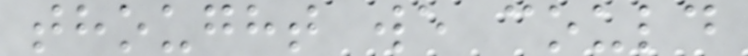thought we could
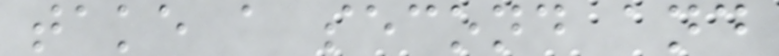take a second and
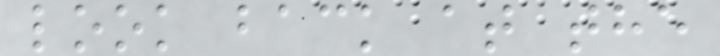look back at the
